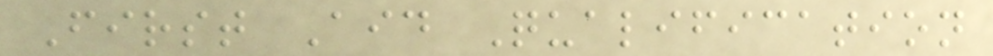First Aid Qualification
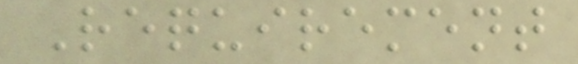Requirement
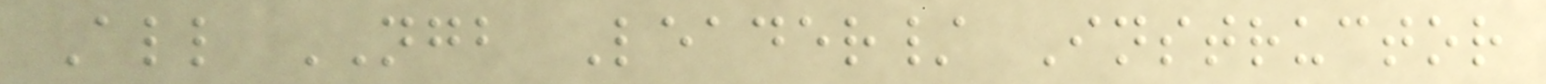All NGB Leader/ Instructor
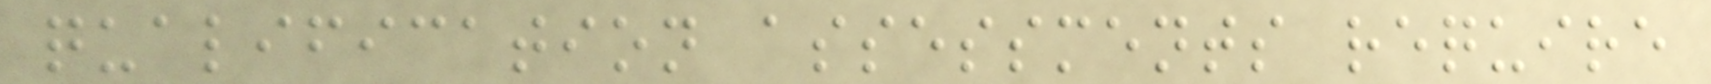qualification assessments require
